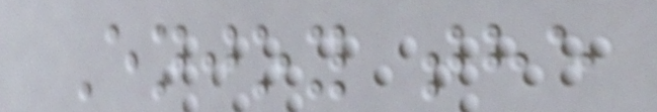Enjoy the
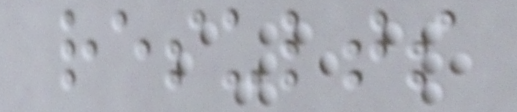results
